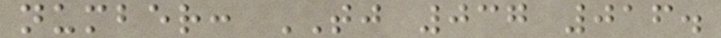number: TJ 037 016.
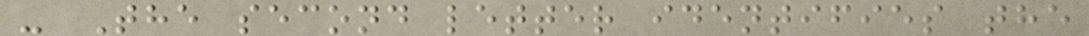- The second letter identifies the
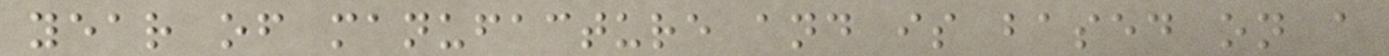year of manufacture and is based on a
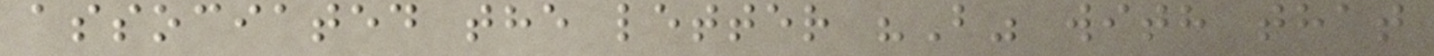associated the letter "B" with that
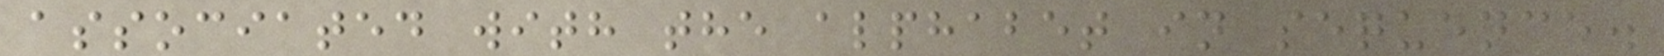associated with the alphabet in sequence.
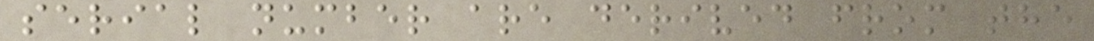serial number are derived from the
